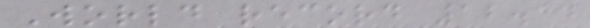World record 12.14
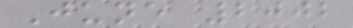June 2002
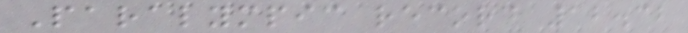Paralympic record 12.32
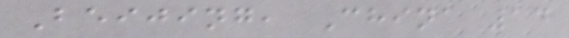Beijing, China 14
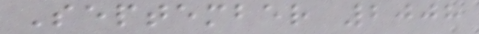September 2008
